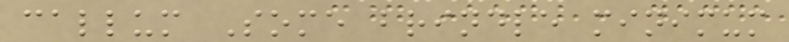callum Some brindle minimum
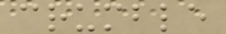crumble
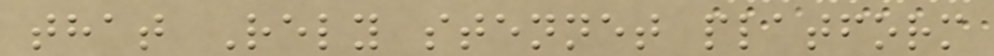that Rely stennet platform
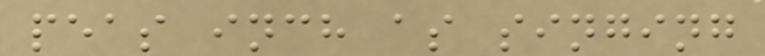peas inch as singing
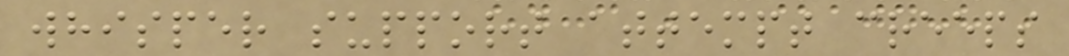whisper support attempt creeps
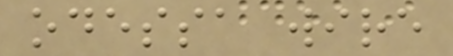odessa wire
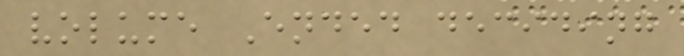volume Ended deciding
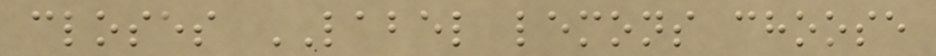closes LABEL lemons choose
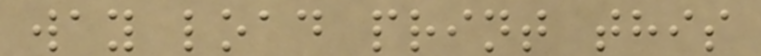way load print this
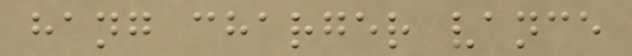hang charger vance
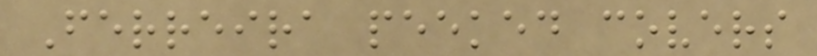Ferreira peeked covers
